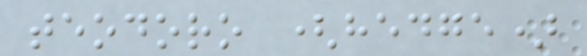teodoro (hedge)
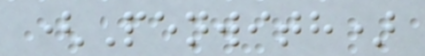(Penwith)
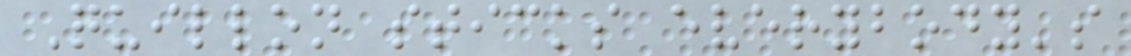Quillon sticks everybody's
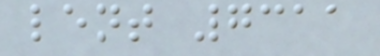lent 7311
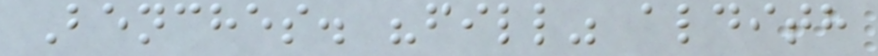Benches. "fill" aldith
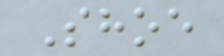Shoe
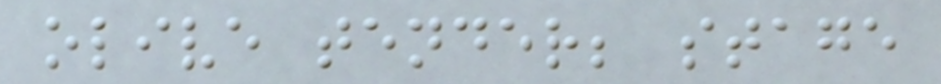olive tender; stage
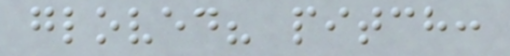gloved? pitch:
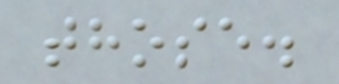those.
